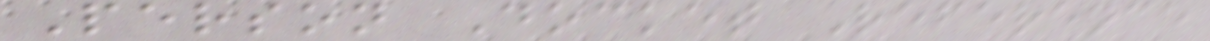Person Docket Reference
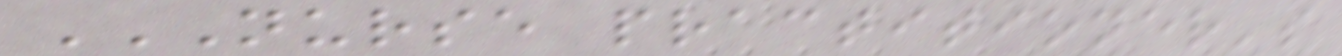NURSE PRACTITIONER'S
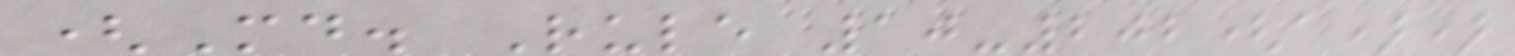(Md. Rule 10-202(a))
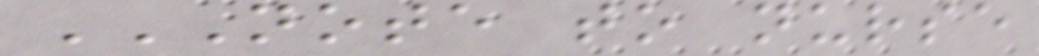NOTE TO NURSE
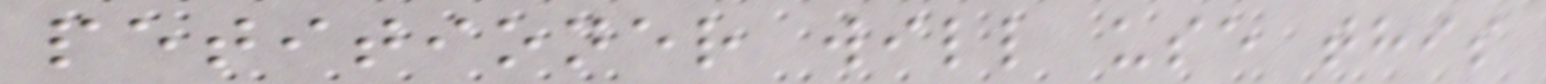petitioner will use this
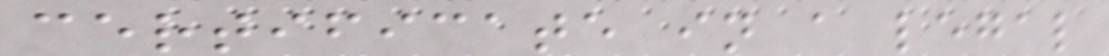certificate in a legal
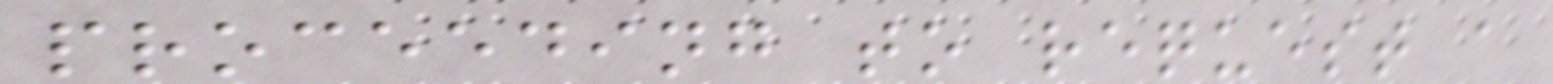proceeding to request a
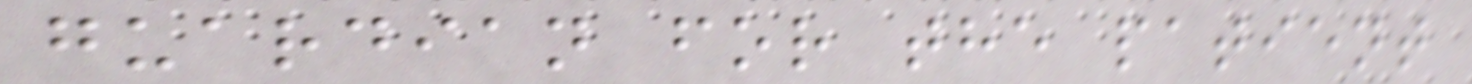guardian for the patient
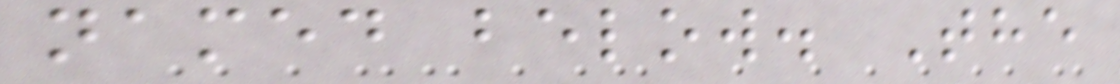named below. The
